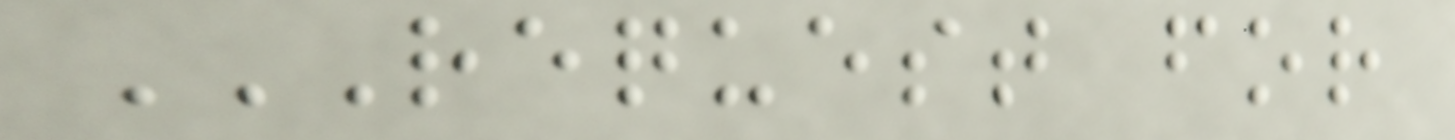REQUEST FOR
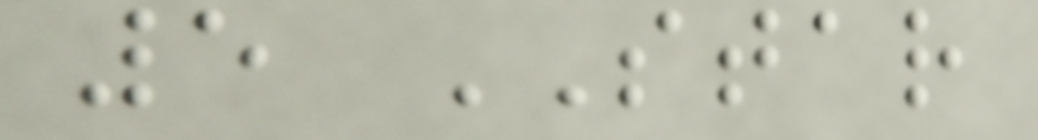5 STAR
